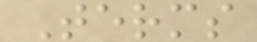Terms
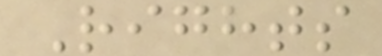Rights
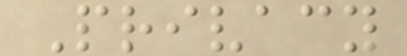Privacy
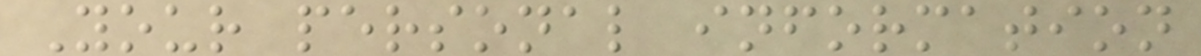Your personal information
